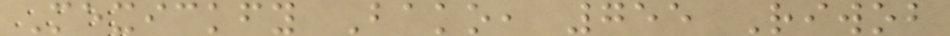Mexickfy Bako, 755 Riwob
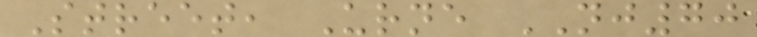Street, Urne NJ70
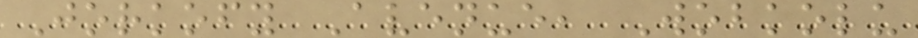Jorkofy Avenue, Wobkolu
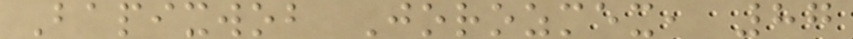Bapixwob Jorozmex, 87
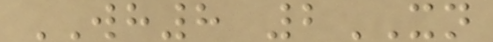WH8 2XN
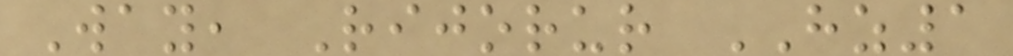Way, Rijorur HZ1
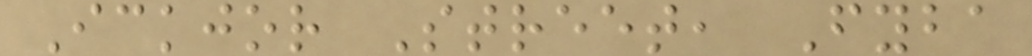Ickjor Street, Fyba
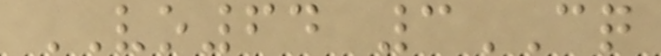VO64 3CQ
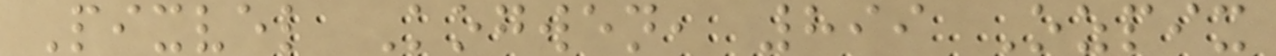Pixvel Kogwen, 899 Ozpix
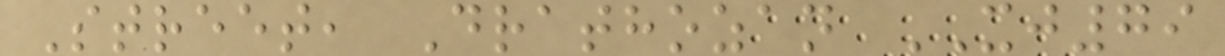Street, Drathozan XJ79
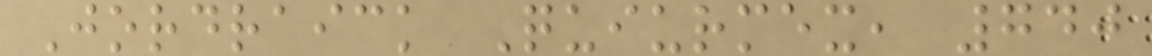Jordraick Quiurmex, 740
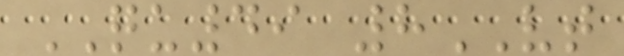QU49 8VT
